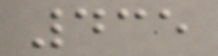435
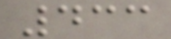433
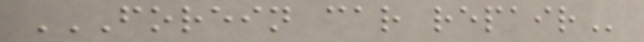FOREIN CAR REPAIR
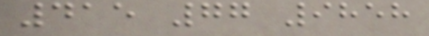415 77 9858
